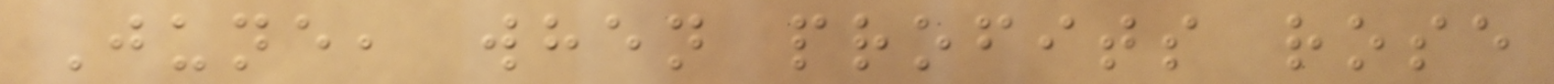June, when profits rose
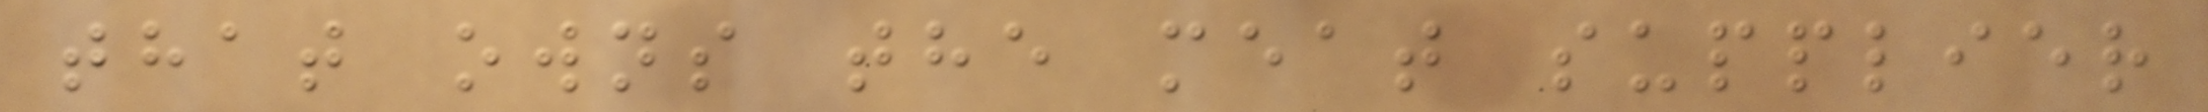that owns the meat supplier
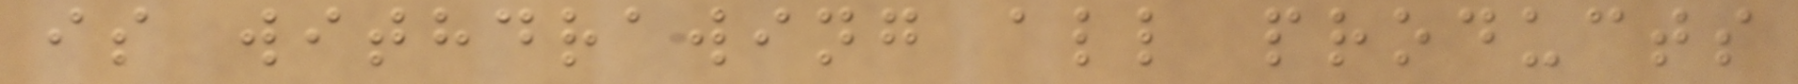is withdrawing all products
